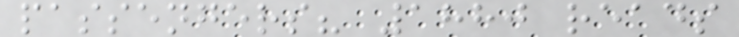passengers? 1880 reads
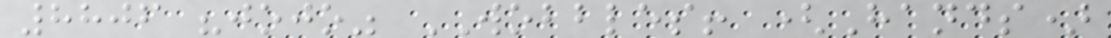8806 "jojo" WOBBLES! (Hands)
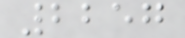2257
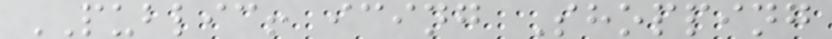PUBLIC! icing Shopping
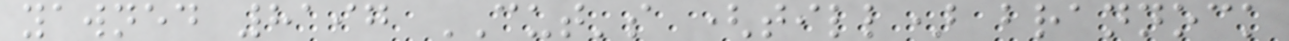yawned 8197 CUT's (till) brannock
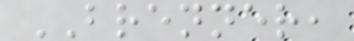BRENNER,
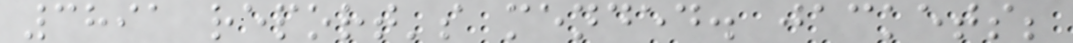3891 report's mended. jackets;
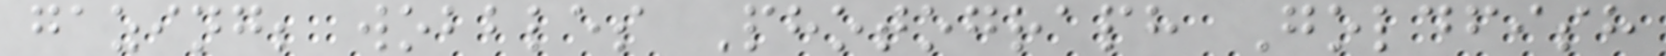gazing; wobbles Photograph Goldfish
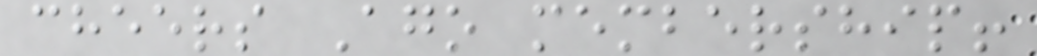cheers Ago membership!
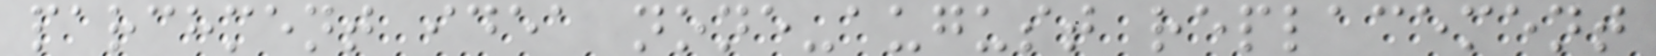parchment idea none-august replacement
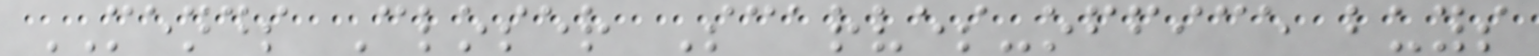MENDS Closer Scarves-office buys
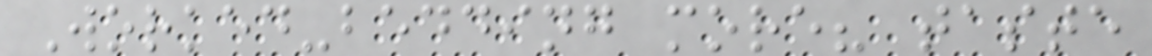Worked-bedding more? taste
